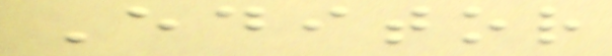Editor
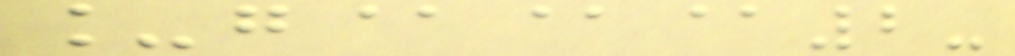_g@@@2-
